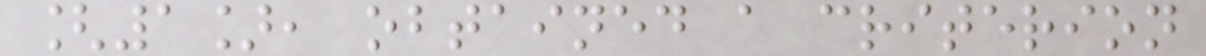[1], obtained a criterion
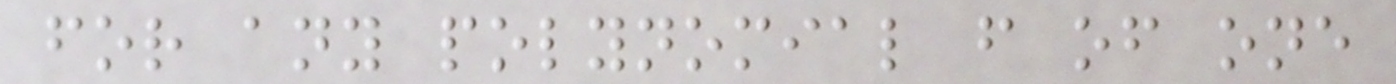for any polynomial f of one
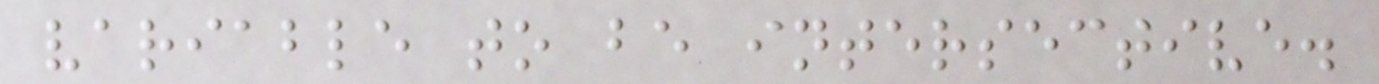variable to be intersective.
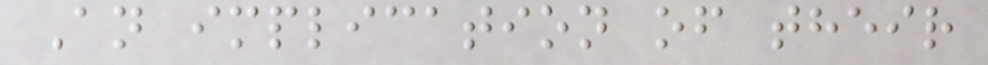An implication of their
